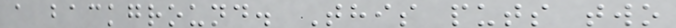a background. This puts two
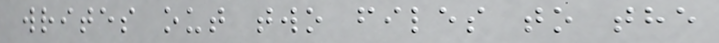writes out two files to the
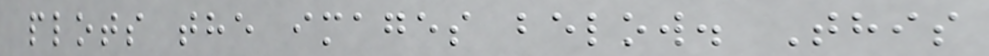plots the images below. This
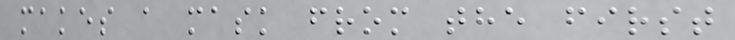makes a mask from the first
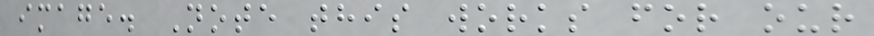image. Note this works for our
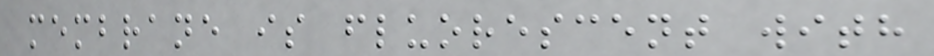membrane is fluorescent with
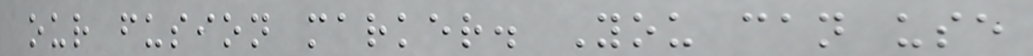our fusion marker. You can use
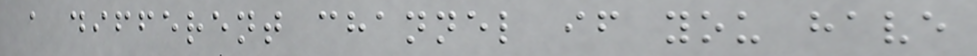a different channel if you have
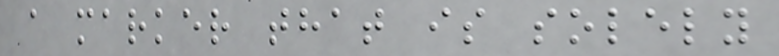a marker that is solely
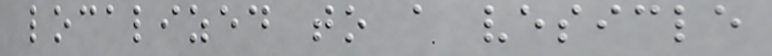localized to a vesicle
